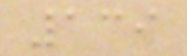139
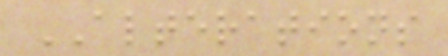ALTERATIONS
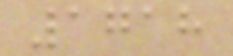1718
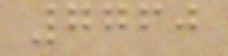7760
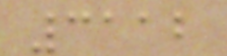3112
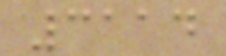3114
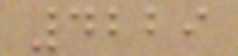4229
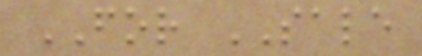FOR SALE
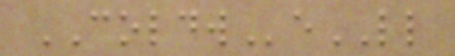COLDWeLL
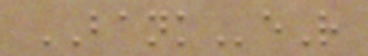BANKeR
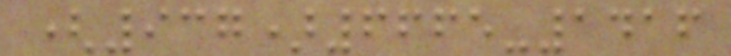(937)6665-1416
